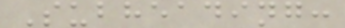Subheading:
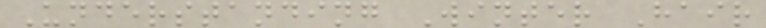Understanding Winter Hair
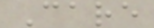Care
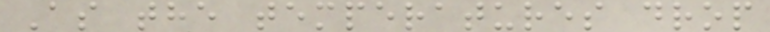As the temperatures drop
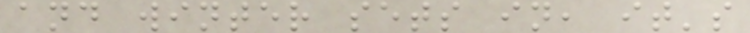and winter sets in, it's
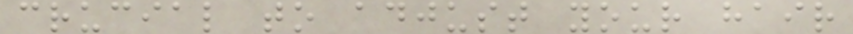crucial to adjust your hair
